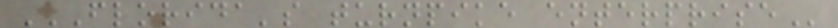FLORIDA'S TURNPIKE ENTERPRISE
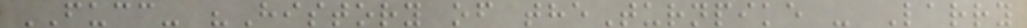FUCC- "History of theTurnpike - Larry
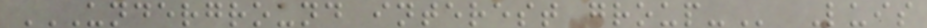UNDERGROUND INTEREST GROUP- Luis
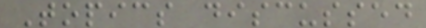Topics discussed
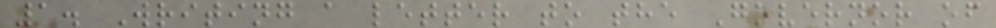1. Writing a letter to the Governor of
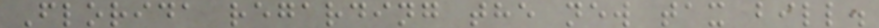Florida regarding the new tax bill.
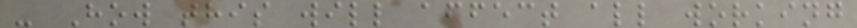- How this will affect all working
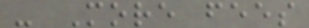- More fees
